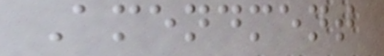Amendment
